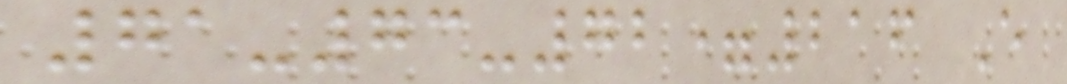71-73-72=216 E
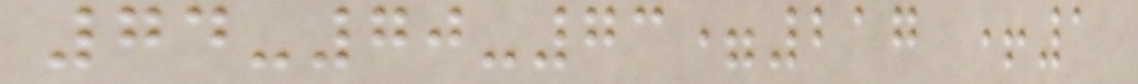74-70-73=217 +1
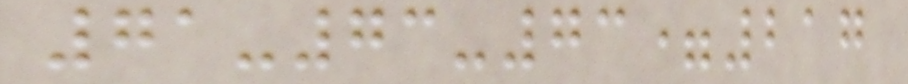71-73-73=217
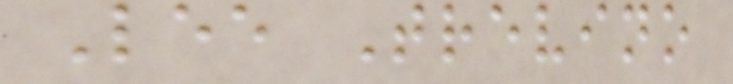Lee Trevino
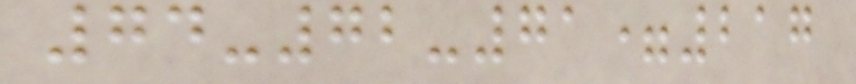74-72-71=217
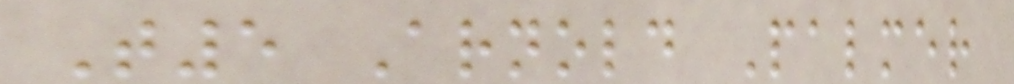T5 Arnold Palmer
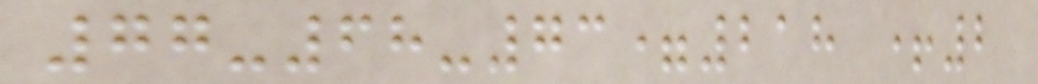77-68-73=218 +2
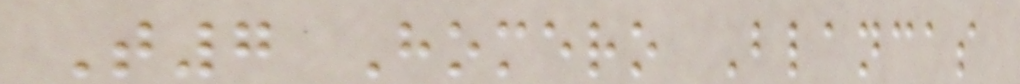T7 Homero Blancas
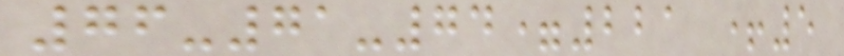76-71-74=221 +5
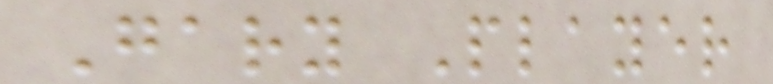Gary Player
